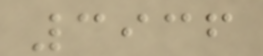3936
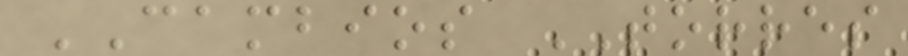CAMBIOS TORRES
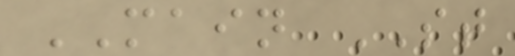MAIN ST
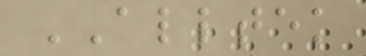ALLTEK
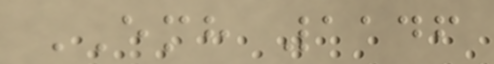EMH 1146
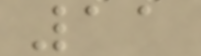11
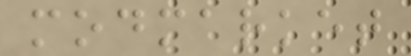modmarket
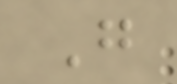G
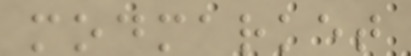modmarket
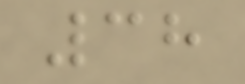38
